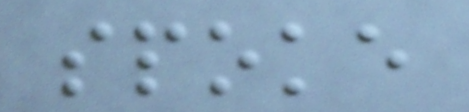spoke
